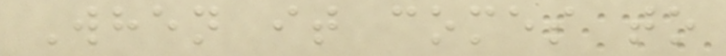When it comes to
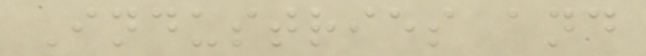Industries and
